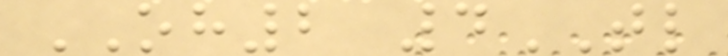OH2 4TL
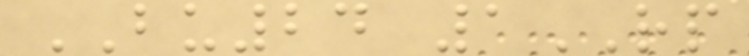BU24 1RP
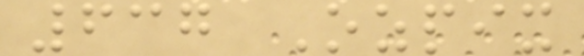637 Ozpix
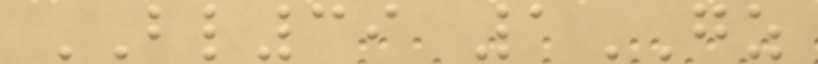BL39 1GZ
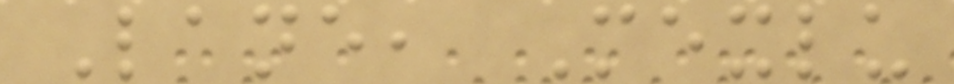Lane, Mexlu
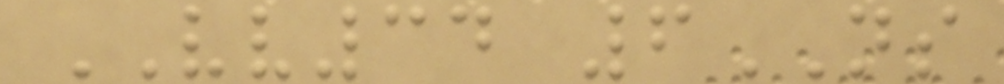VV34 6NS
